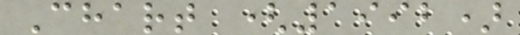Chart (1992)
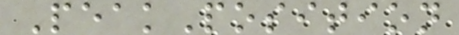PeakPosition
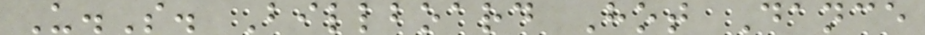U.S. Billboard Hot Dance
